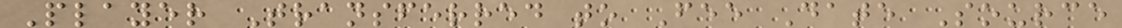Player Transferred to Fee Date Source
